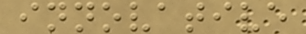innovative
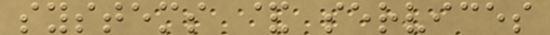systems & services
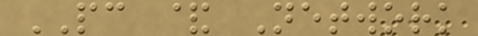PC & Network
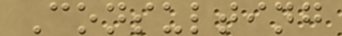Consulting
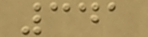341
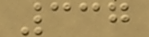337
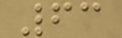63
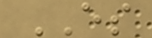ES
